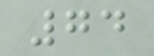74
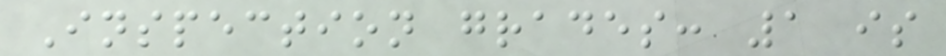Inspection grades: 1 is
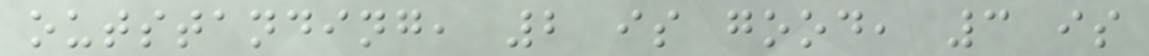outstanding, 2 is good, 3 is
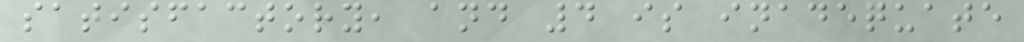satisfactory, and 4 is inadequate
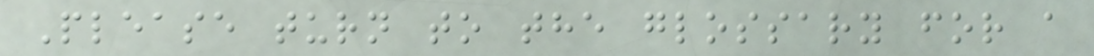Please turn to the glossary for a
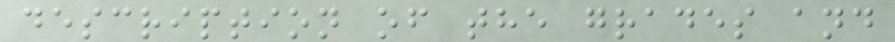description of the grades and
